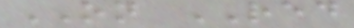ON RED
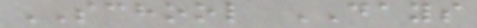SCHOOL DAYS
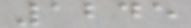1245
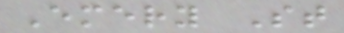Emery St
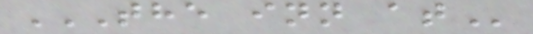THE INN AT
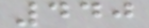440
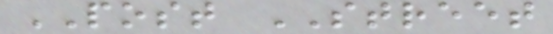POST STREET
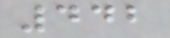442
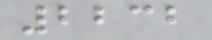2232
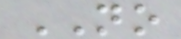NO
